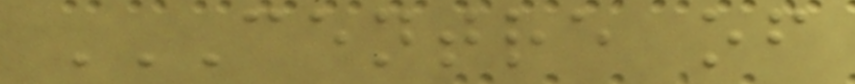CENTRE OF
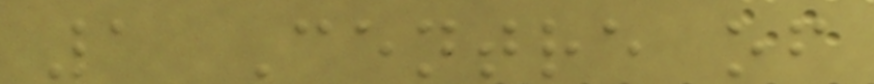1 Centre of
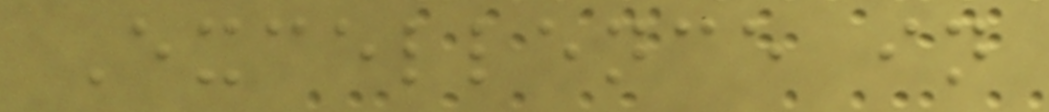Excellence in
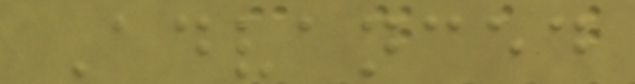Advanced
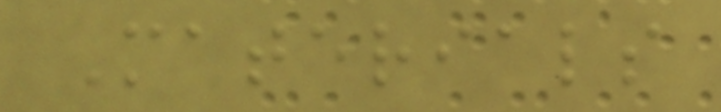Materials
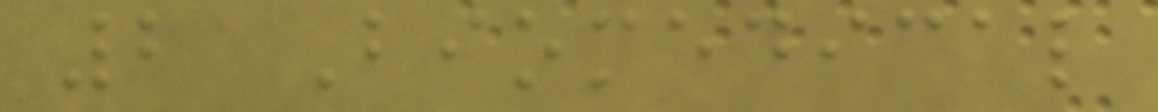2 Biomedical
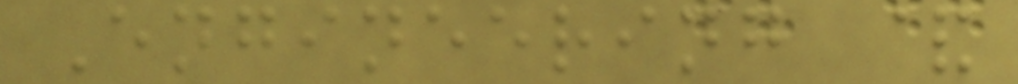Engineering &
